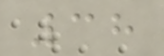38
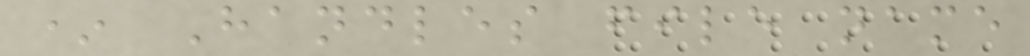* Handles file name
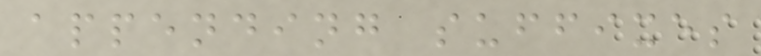appending suffixes
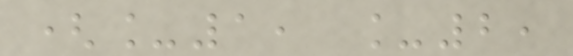(_1, _2,
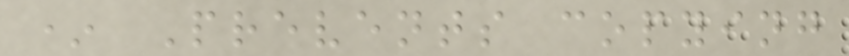* Prevents copying
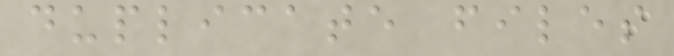duplicate files
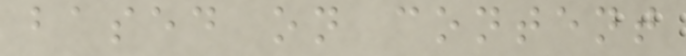based on content
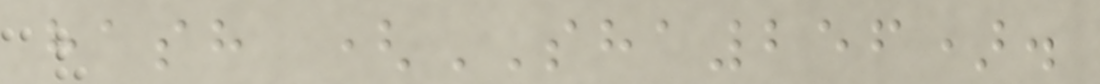hash (SHA256).
